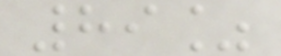89%
